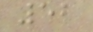52
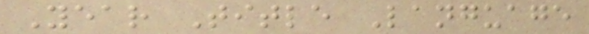Year Title Language
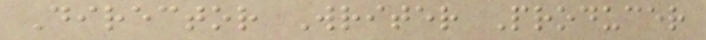Director Writer Producer
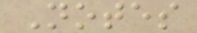Notes
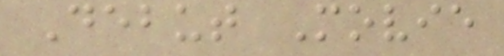Debut Movie
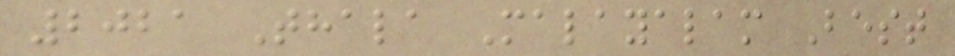2021 Thala Malayalam Best
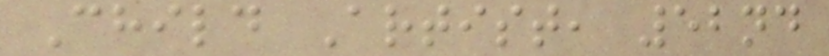Child Artist, 52nd
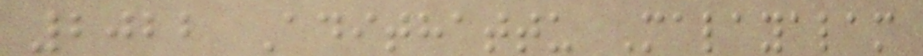2022 Adithattu Malayalam
